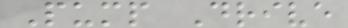Pump Drive
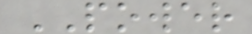POWER
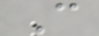C
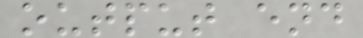output end
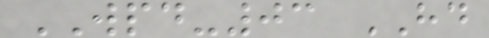WPD-03 HD
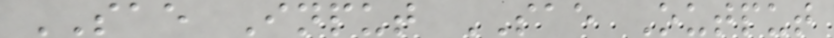SAE Input SAE Output
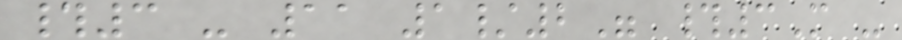#3 - 11 1/2" #3M -
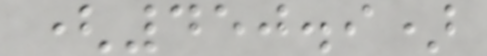(450.9)
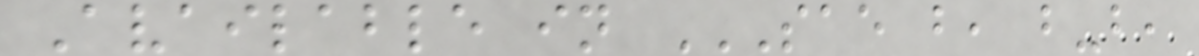Available in SAE B, B-B,
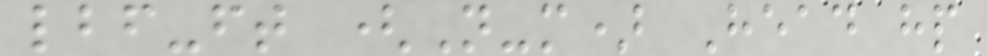lbf-ft (N-m) Head hp
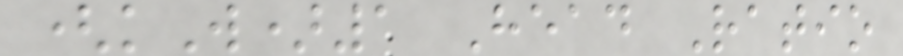(kW)1 Head Ratio
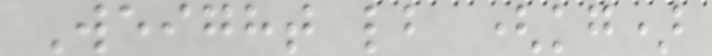Weight lb (kg)
